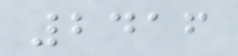2416
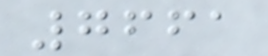7661
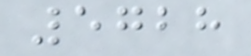5728
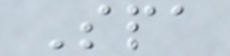Spa
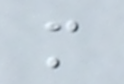m
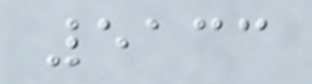5133
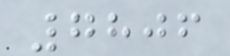7806
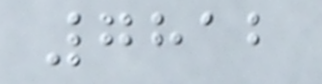7812
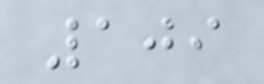109
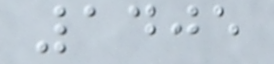1405
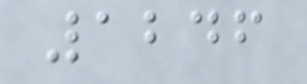1246
